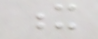x
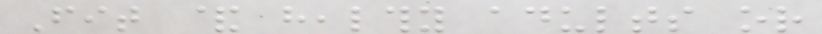Fit & healthy adults or
